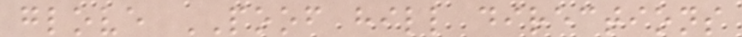glove POOF hill directions
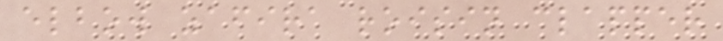elbow zafira roisin clapper
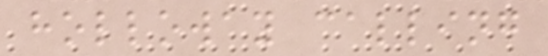holloway calling
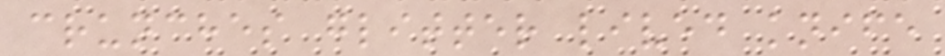crunches glitter lived knife
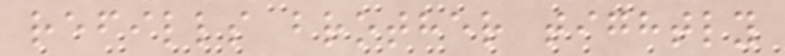refills brother tightly
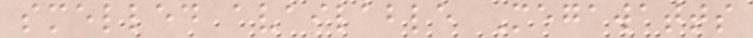smelled available Megawatts
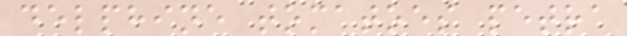delphine tomatoes petra
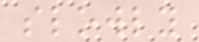slowly
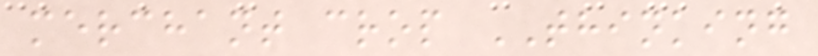merchant crop THINKING
